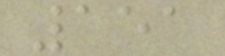151
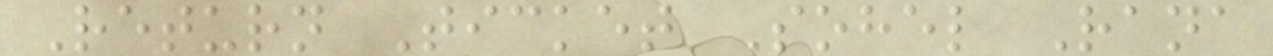Return Ticket Sohel Rana
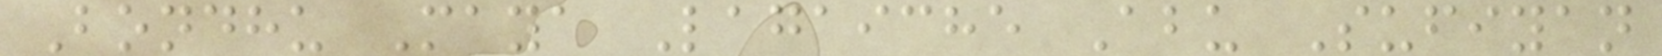Bondhu Maya Lagaiche Abu Sufiyan
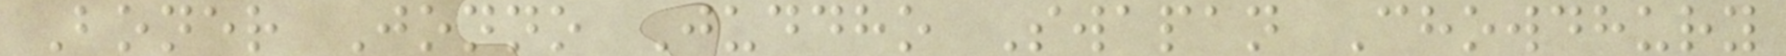Boner Jonno Juddho Swapan Chowdhury
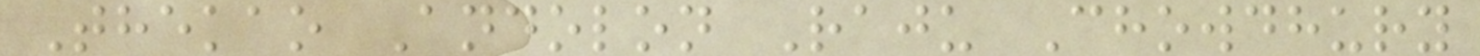Thekao Andolon Raju Chowdhury
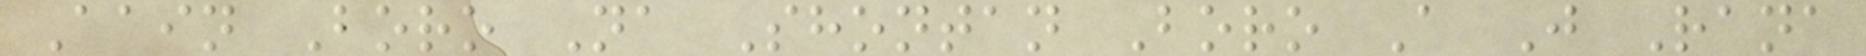Aain Boro Na Shontan Boro A J Rana
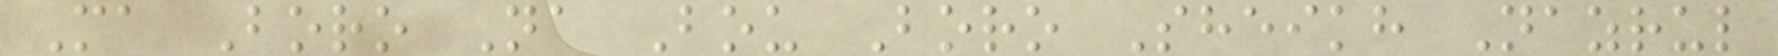Ma Boro Na Bou Boro Sheikh Nazrul
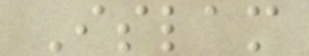Islam
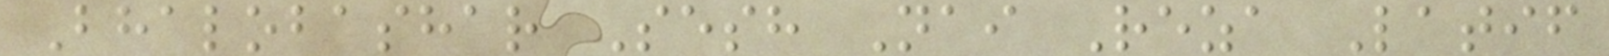Bhalobashar Sesh Nai Reza Latif
